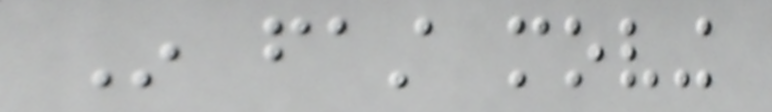In fast moving
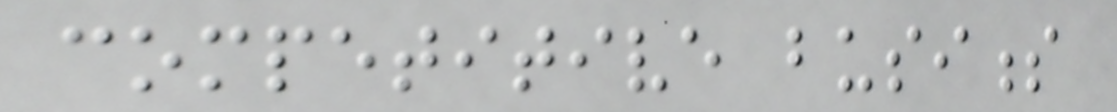competitive business
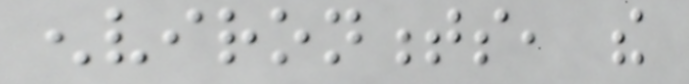environments, the
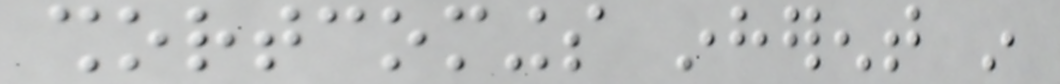shortcomings inherent in
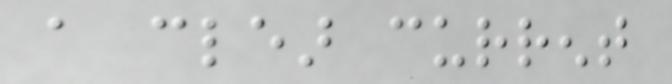a clear current
